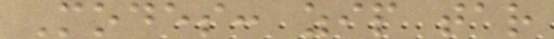Modes: zip tar
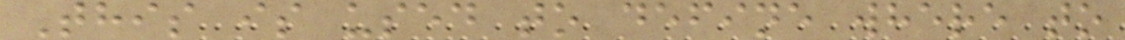This is used to define where to
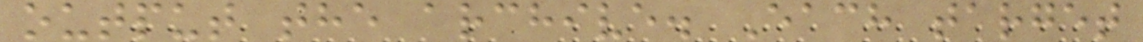output the archive. Each target
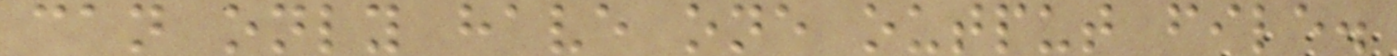can only have one output file.
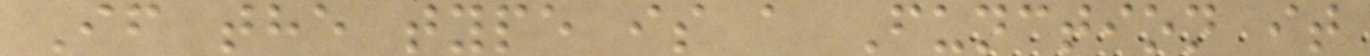If the type is a Function it
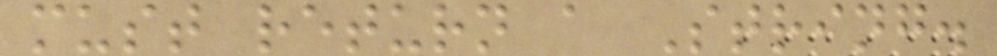must return a String.
